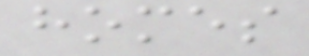homes
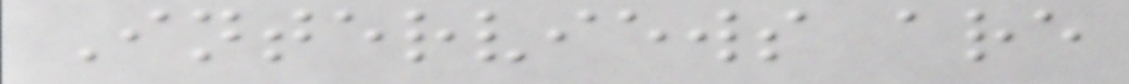Interviews are
